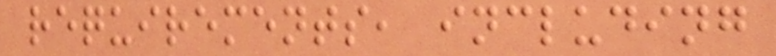requirements, including
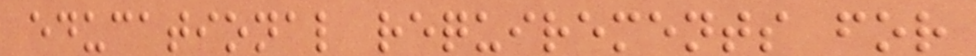educational requirements for
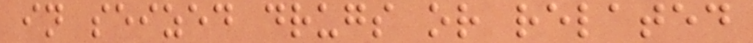in seized drugs or related
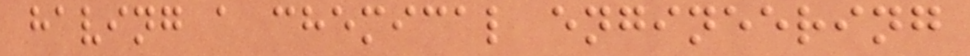having a chemical engineering
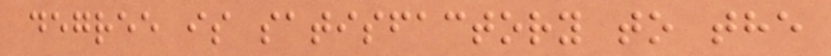degree is satisfactory to the
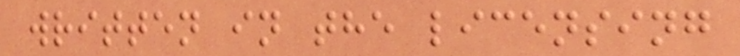written in the licensing
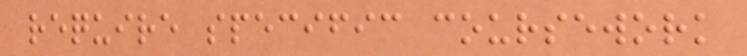require specific coursework
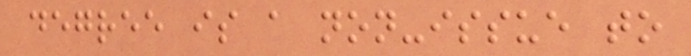degree is a non-issue to
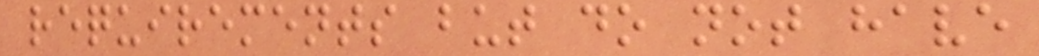requirements but do not have
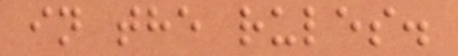in the rules.
